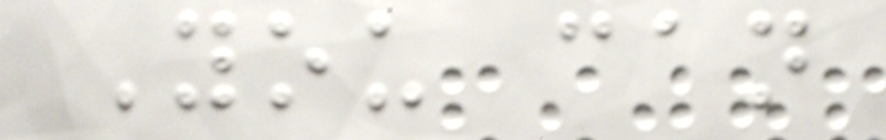You can
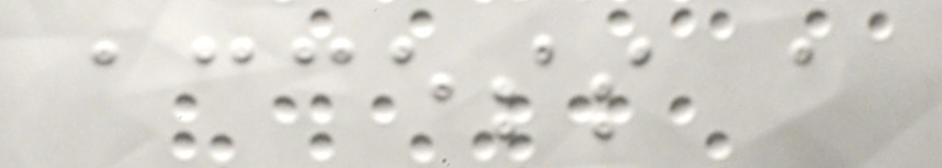access a
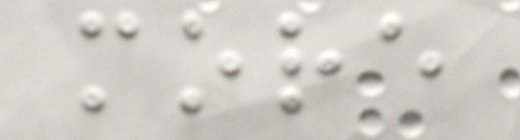more
